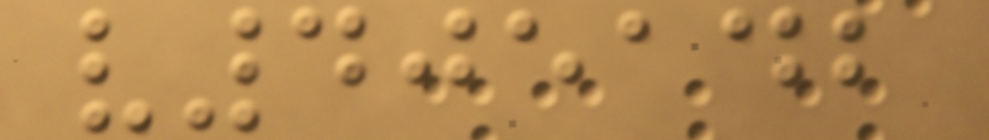v405142
